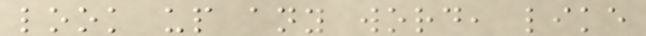look up any word, like
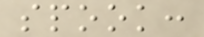spook:
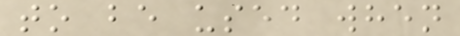to be used when
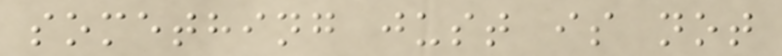something just is not
